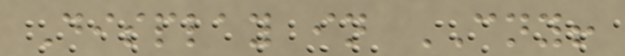Display in CNY!
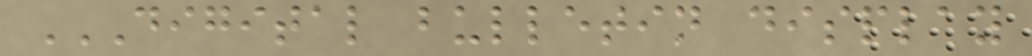DIGITAL BULLETIN DISPLAY
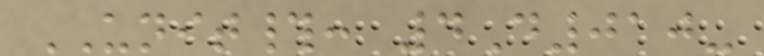UNIT#: 4D010-
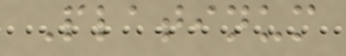Platinum
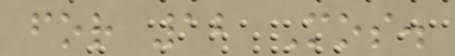for 12 Mos.
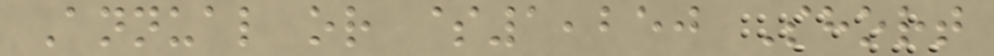Annual or $1,250 Short
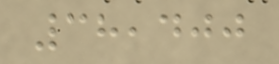38,400
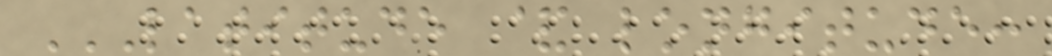LATITUDE & LONGITUDE:
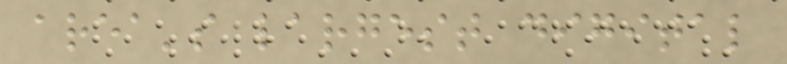area's largest digital
